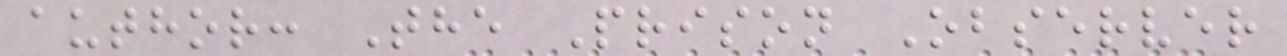author: The Prison Observer
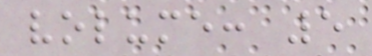volume: 5
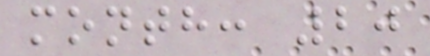month: 20
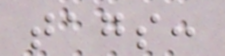tags:
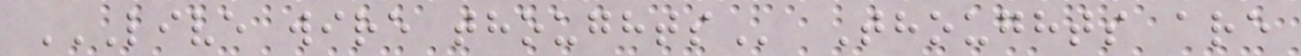LIVE WIRE THOUGHTS Thoughts are
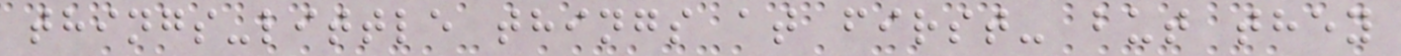things-little things at first- but they
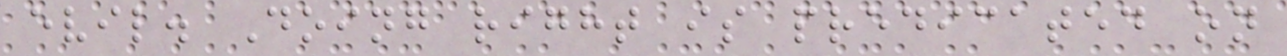evil. Doing right is predicated on
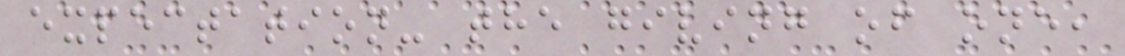expectation- the giving of one,
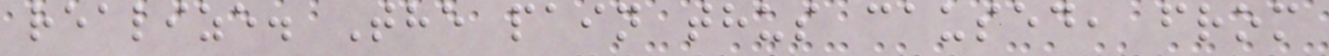realize. The pain thus caused, from
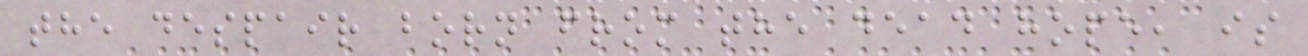the despair born from the dead hope, is
